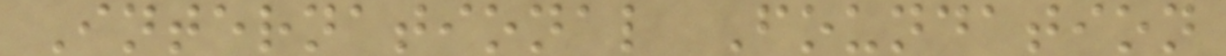International Foundation
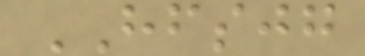HFSJG
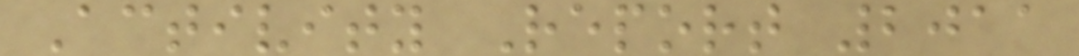Activity Report 2011
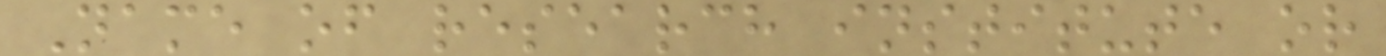Name of research institute or
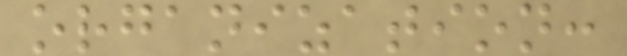organization:
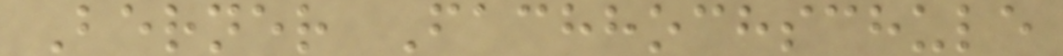Berner Fachhochschule
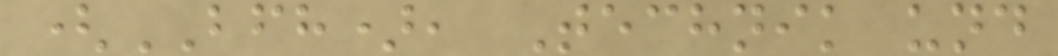(BFH), Technik und
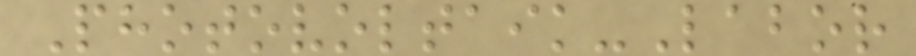Photovoltaik-Labor
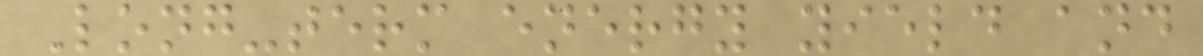Long-term energy yield and
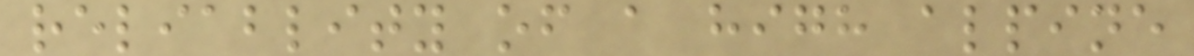reliablity of a high alpine
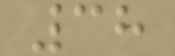38
